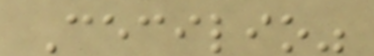Cecilio"
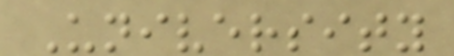University
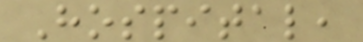Hospital,
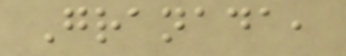Granada,
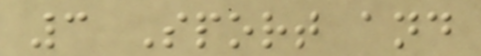3 Sport and
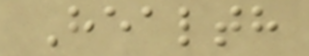Health
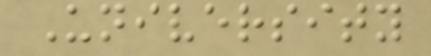University
